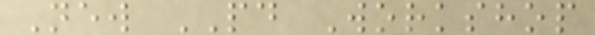New PD Workshop
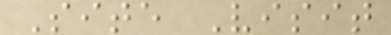Site Visit
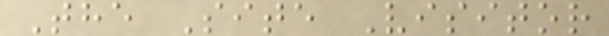The Site Visitor
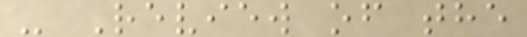- Review of the
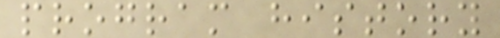program history
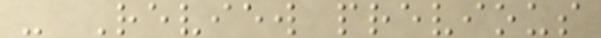- Review previous
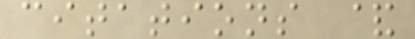citations &
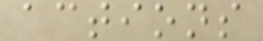actions
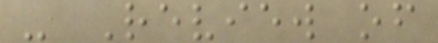- Review of
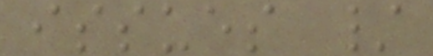issues /
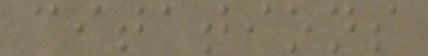citations
